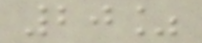20%
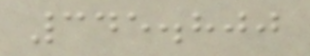345.800
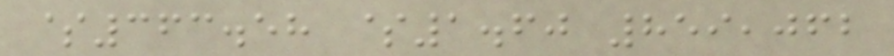$363.58 $1.60 859,062
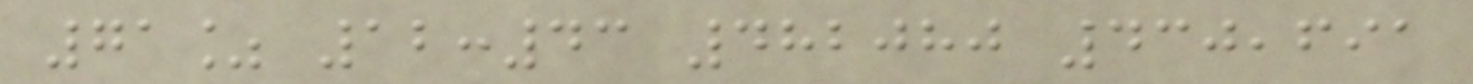71% 12:43 482080 430,691
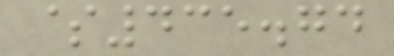$435.74
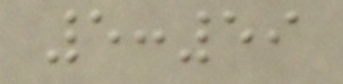5:59
